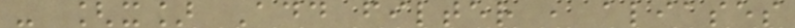- [x] Add filter , aliases
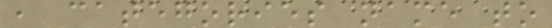, categories name to
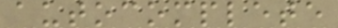autocomplete
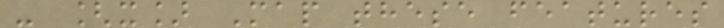- [x] Map these features
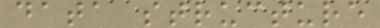data structure
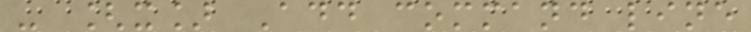- [x] Add command line
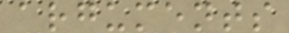arguments
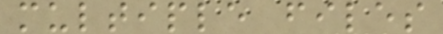multiple files
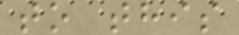to this
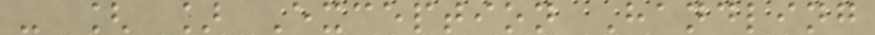- [ ] Exception Handling
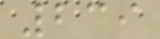239
